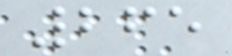265
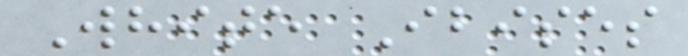White Ibises
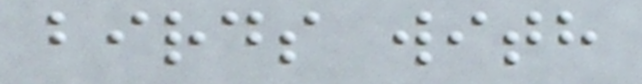birds with
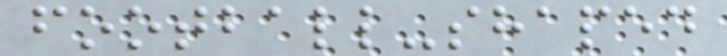football-shaped
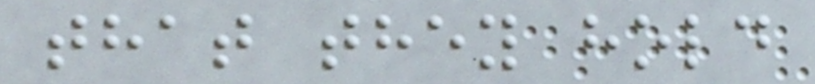that they hold
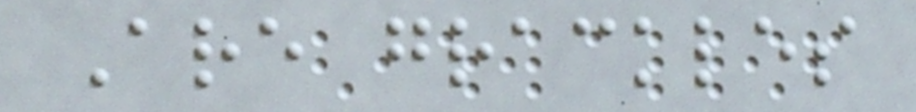Are grackles
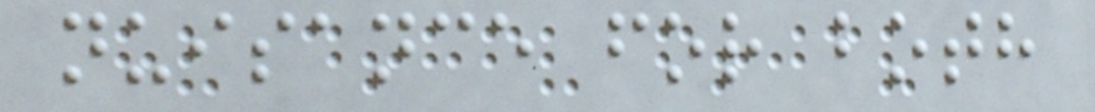nuisance for both
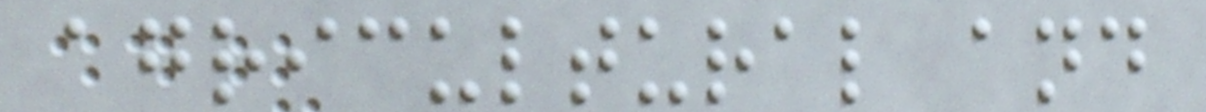agricultural and
